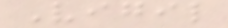Vigil
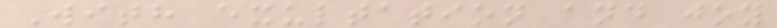With exultation and joy
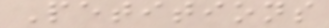Petitions
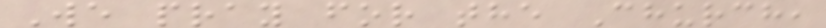We pray for the Church,
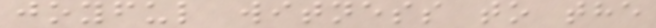joyful witness to the
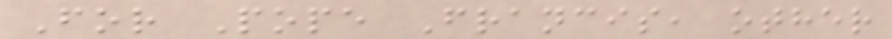For Pope Francis, other
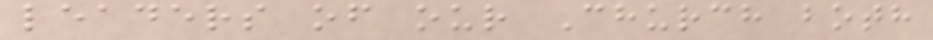leaders of our Church both
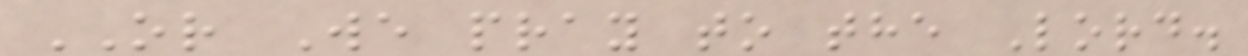OR We pray to the Lord.
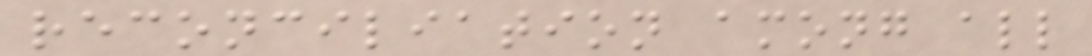reconciliation among all
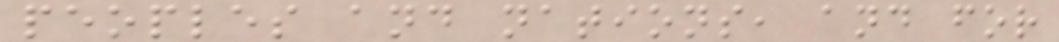peoples and nations, and for
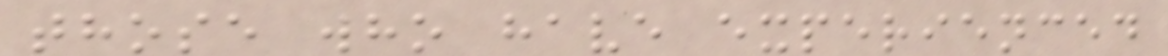those who have experienced
